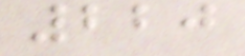220
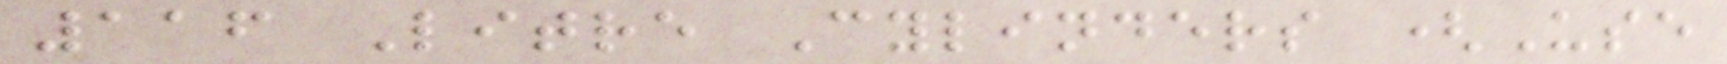116 Litre Cylinders (Use
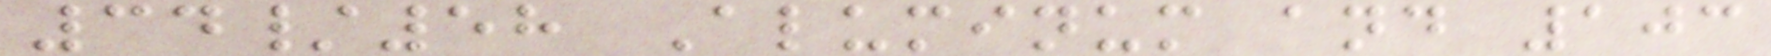34/58 Aluminum and 103
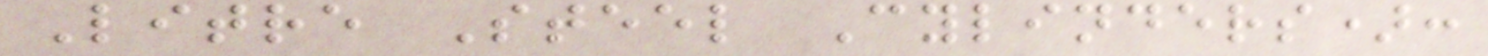Litre Steel Cylinders):
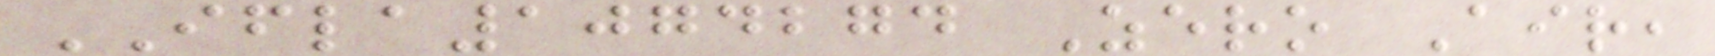IFLA1074274 Zero Air,
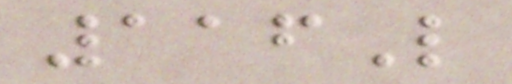116L
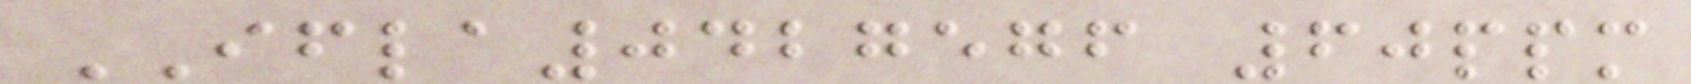IFLA0427576 60ppm
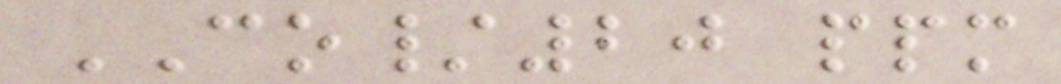CO/20 ppm
